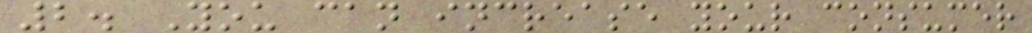2. You can increase your consumer
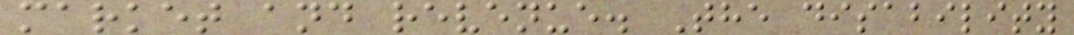market and revenue. The disability
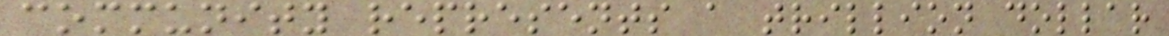community represents a trillion dollar
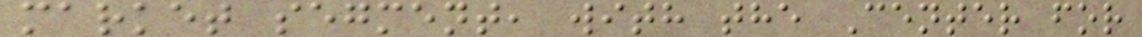market segment, with the Center for
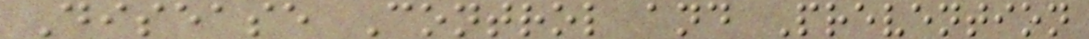Disease Control and Prevention
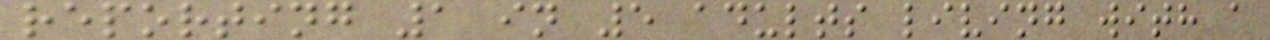reporting 1 in 5 adults living with a
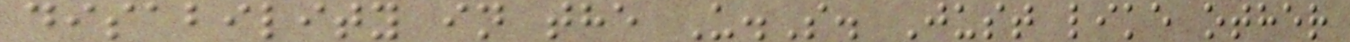disability in the U.S. Just like other
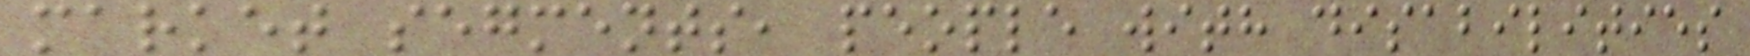market segments, people with disabilities
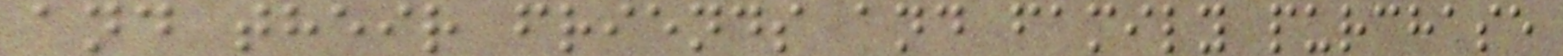and their friends and family purchase
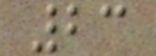23
